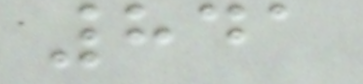841
